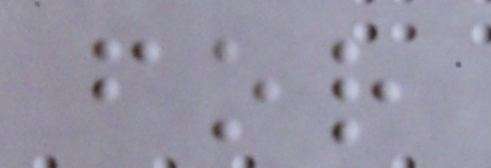for
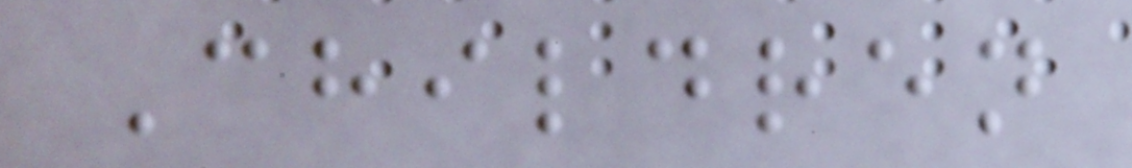Children
